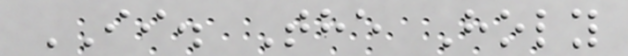II. The Holy
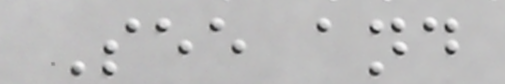See and
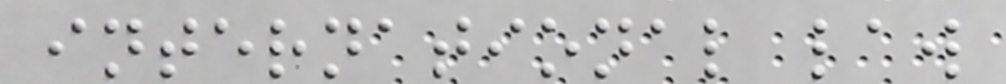international law
